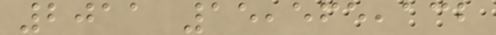2011 15,565,132
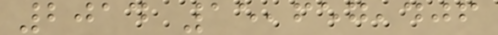2014 15,657,406
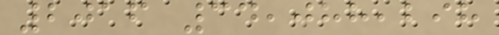2016 34,088,298
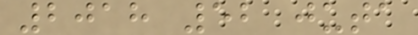2018 52 juta
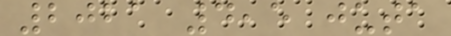2021 4,5 juta
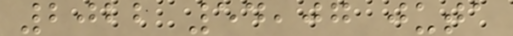2022 54,07 juta
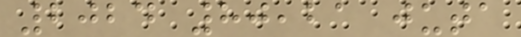2024 80,21 juta
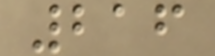216
